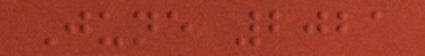June 2021
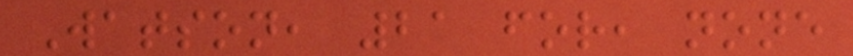Watson, 21 for, none
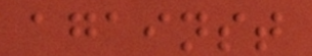against
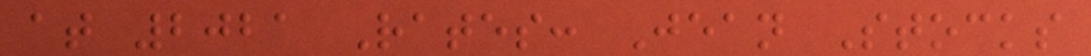at 2021 Rates: Jean Stocks
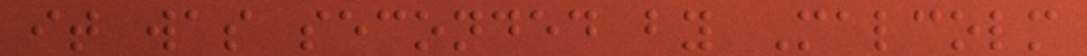it was seconded by Malcolm
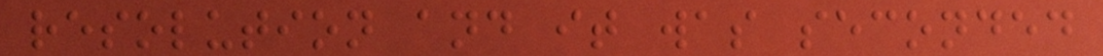resolution and it was seconded
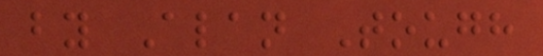by Alan Tough
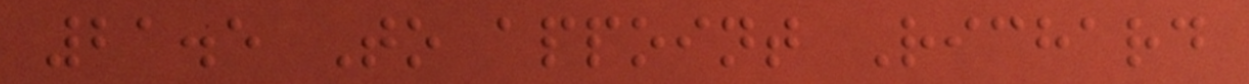21.5 To appoint Richard
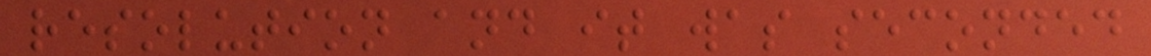resolution and it was seconded
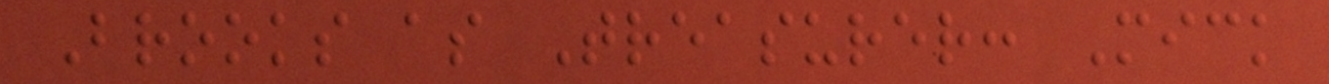Brooks as Treasurer: Mick
